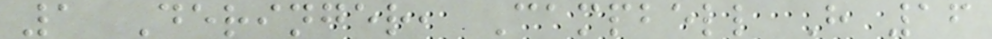1 Deringer, Campbell H 16
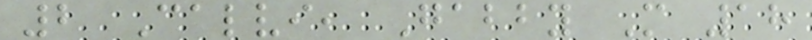2 Calvi, Gabby M 18
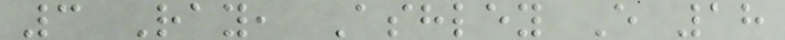3 Ray, Ashley E 18
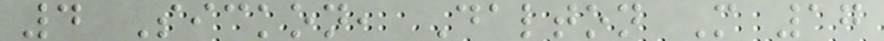4 Sickon, Dalton M 17
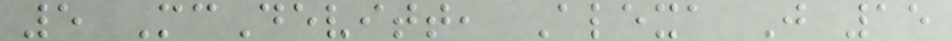5 McDevitt, Alexa J 15
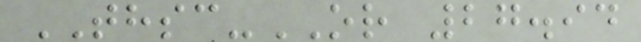THSC-OR 27.94
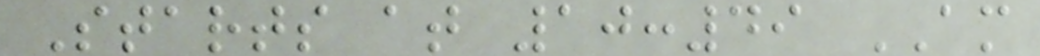Starts at 10:49 AM
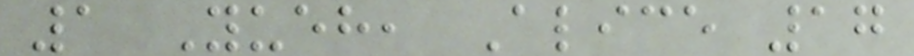1 Yueh, Alice 17
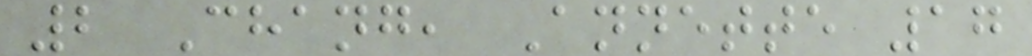2 Chang, Annette 17
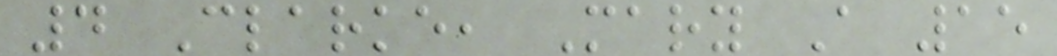4 Clarke, Mary A 15
